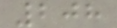208
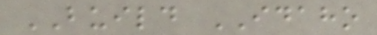BUILD IDAHO
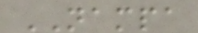NAMPA
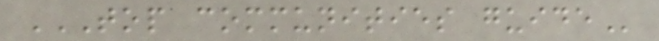TOP COMMUNITIES GUIDE
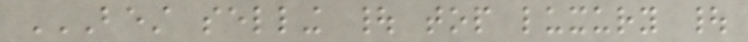BEST SELLING | TOP LUXURY |
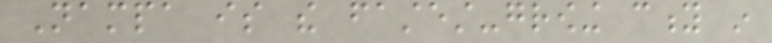Nampa is the fastest-growing city in
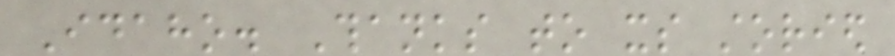Idaho. Thanks to its storied
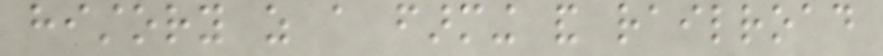history as a farming and railroad
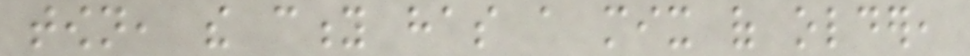town, the city has a mix of older,
